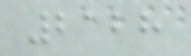2128
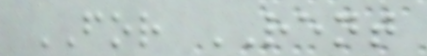FOR RENT
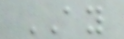AY
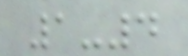1-4
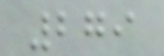279
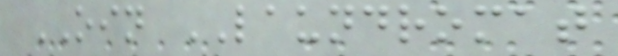OIN LAUNDROMAT
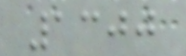1300
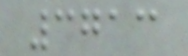3713
